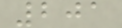201
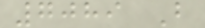7089 B
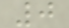0
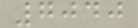7040
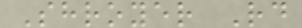Shroyer Rd
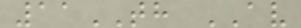11TH AV
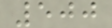500
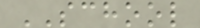SCHOOL
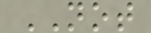NOT
